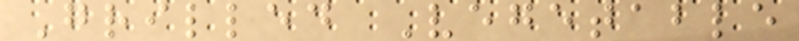Grilled Vegetable
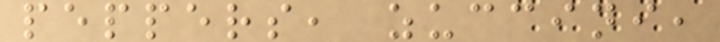peppers, zuccini,
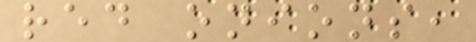red onions,
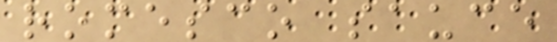romesco sauce
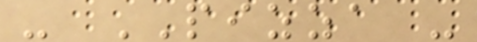- PIZZA -
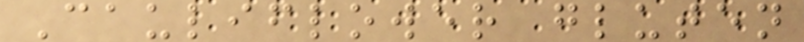Cauliflower gluten
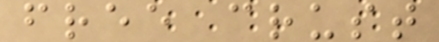free crust
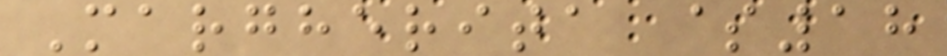Margherita $18
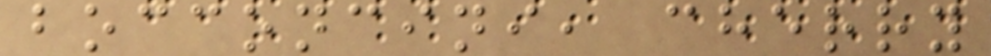bocconcini, cherry
